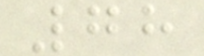78
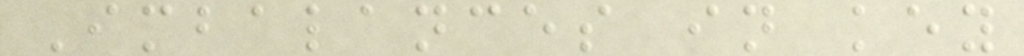Imbalances in key
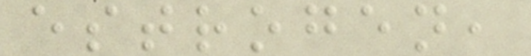estrogen,
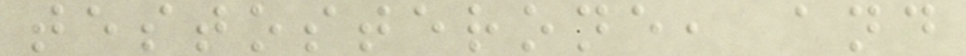testosterone, and
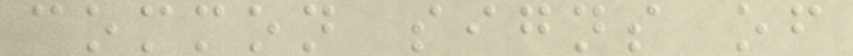common signs of
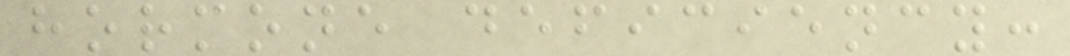hormone deficiency:
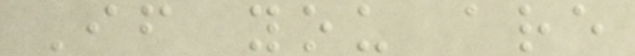If you are
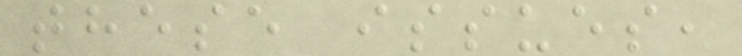these issues,
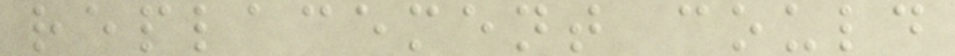replacement could
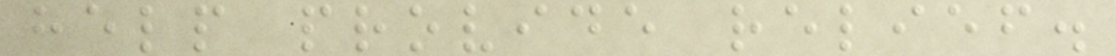help provide relief.
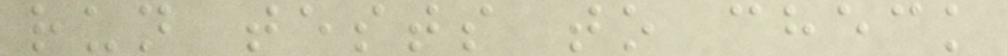run tests to check
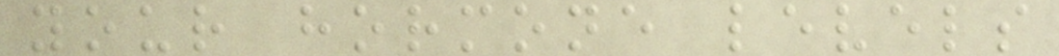your hormone levels
